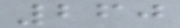260
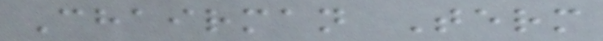Chairman Term
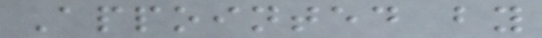Appointed by
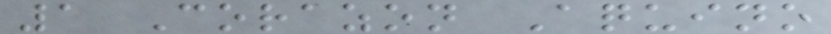1 Corazon Aquino
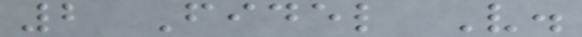2 Fidel V.
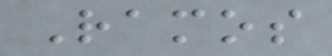Ramos
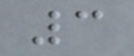3
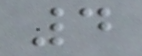4
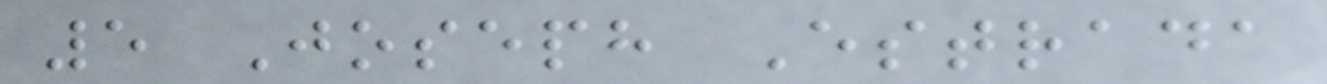5 Joseph Estrada
